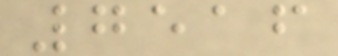7516
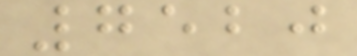7520
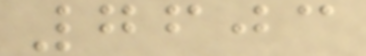7603
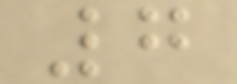7
